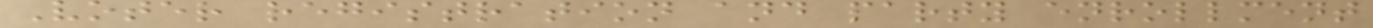Voter registration and party enrollment
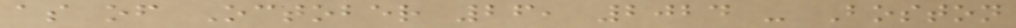as of October 26, 2024 - Boston
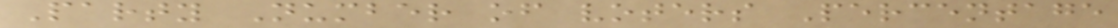Party Number of voters Percentage
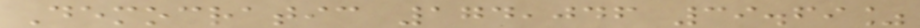Democratic 174,046 39.69%
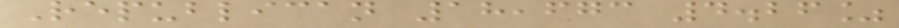Republican 18,673 4.26%
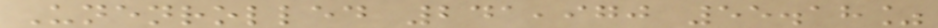Unenrolled 241,970 55.18%
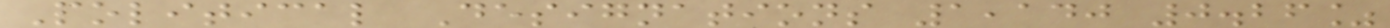Political Designations 1,140 0.26%
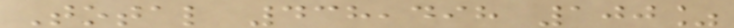Total 438,498 100%
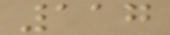117
